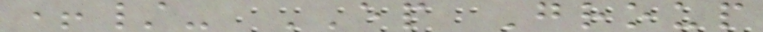+/- EP Group
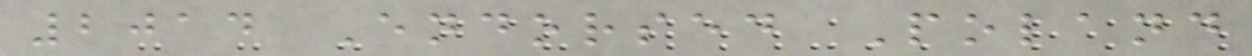2014 Endorsed Poland
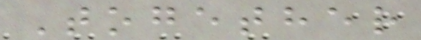Together
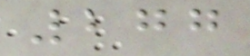277
